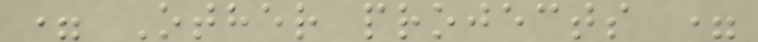= Other projects =
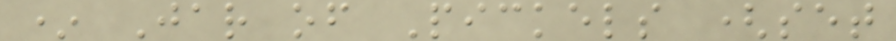* Jar of Pickels (set
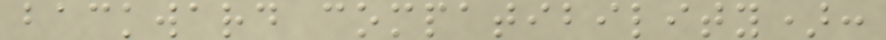backward compatibility):
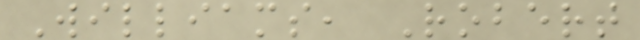Williams, Robert
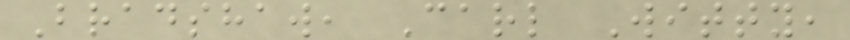Bradshaw, Carl Witty,
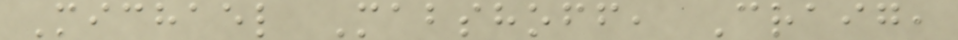Michael Mabshoff, Craig,
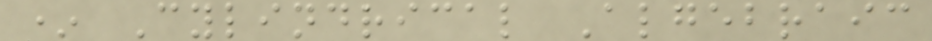* Cylindrical Algebraic
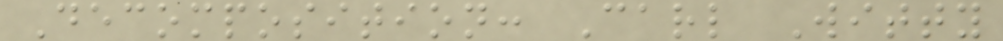Decomposition: Carl Witty
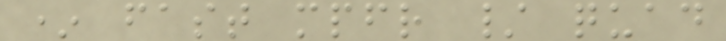* fast mpfr / quad
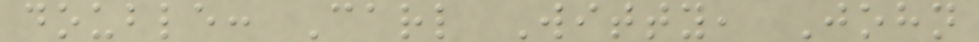double: Carl Witty, John
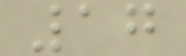17
